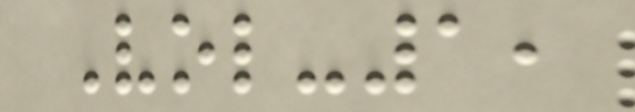Vol-1,
